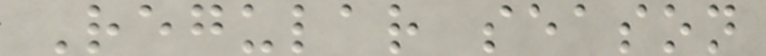Regular season
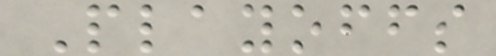Playoffs
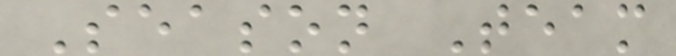Season Team
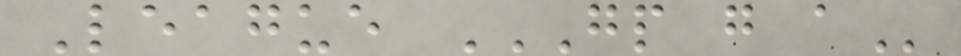League GP G A
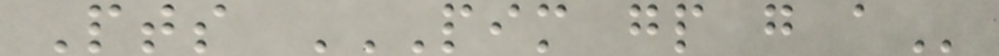Pts PIM GP G A
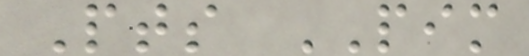Pts PIM
